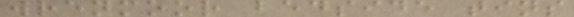wrenmoor bedside tins
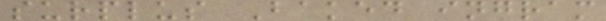surplus Baked ingram
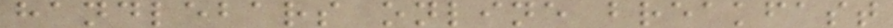handlebars online breakfast
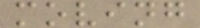moving
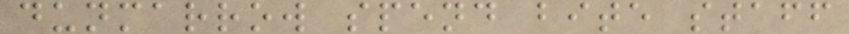dunmarrow spend bite staff
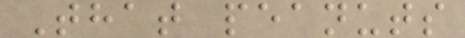That peanuts
